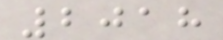2018
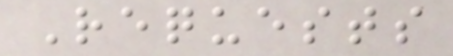Requests
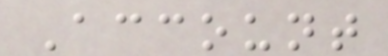Account
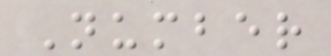Number
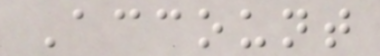Account
